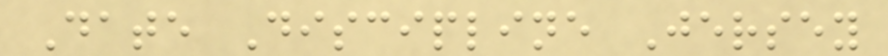Date Discipline Jersey
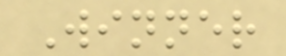Winner
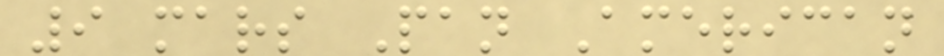9 mars Pan American
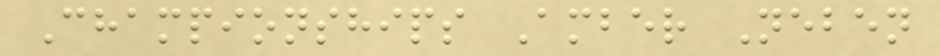Championships Amber Neben
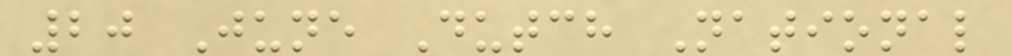20 June Dutch National
